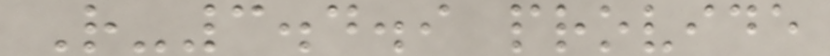R-3.4.9 provide
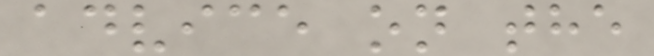advice on the
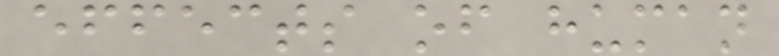effects of human
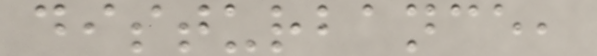disturbance,
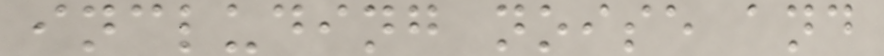including noise and
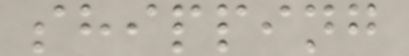shipping
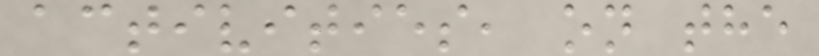activities, on the
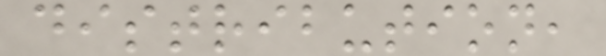distribution,
